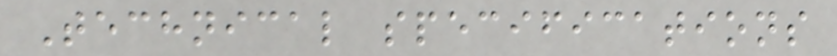Technical specifications
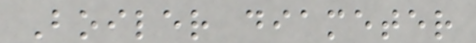Boiler diameter
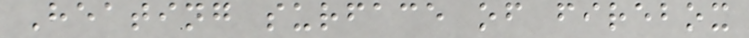Heating surface of firebox
